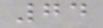74
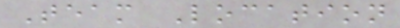Team Location
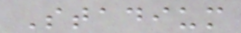Stadium
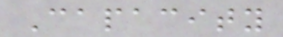Capacity
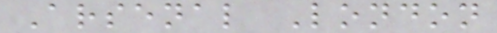Arsenal London
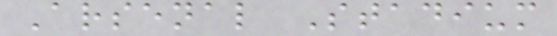Arsenal Stadium
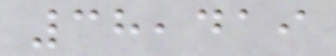38,419
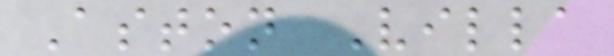Aston Villa
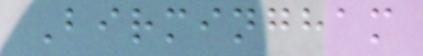Birmingham
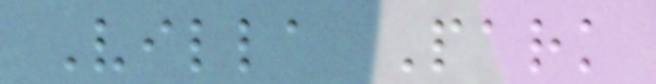Villa Park
